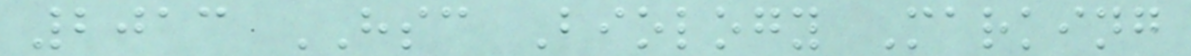2013 HSC Biology Marking
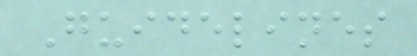Guidelines
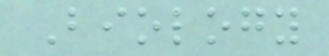Biology
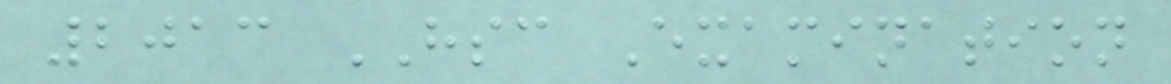2013 HSC Examination
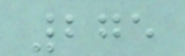275
